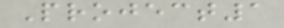Project1
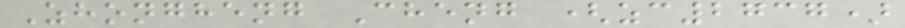Zhongheng Cheng (zc2737)
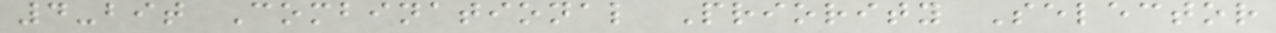4-bit Combinational Priority Selector
